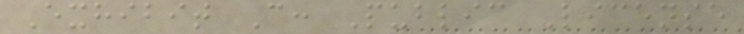Exhibit C: Public License
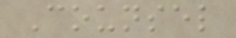Counsel
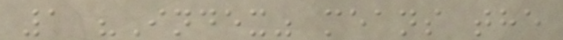1 "Index" means the
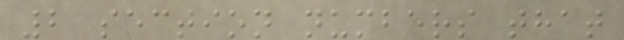2 section numbers that
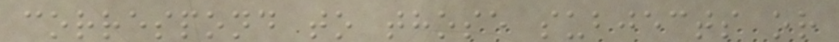correspond to those subjects or
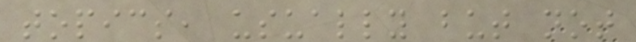topics, usually but not
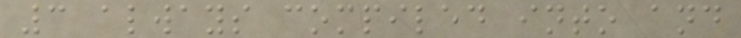3 always compiled into and
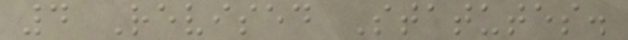4 Revised Statutes.
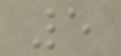5
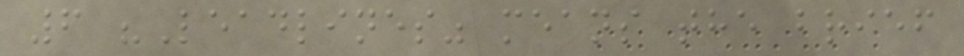6 "Leadlines" means the brief
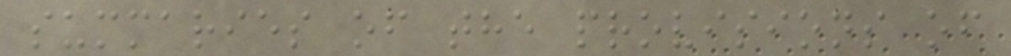summaries of the provisions of
